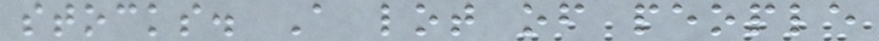stocks. A lot of people
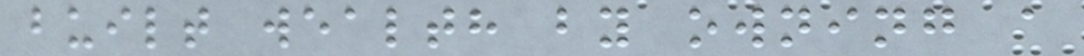built wealth by owning a
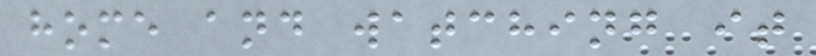home and watching it
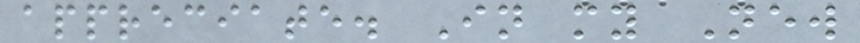appreciate. In my New
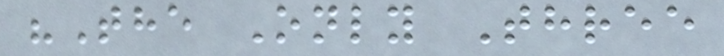"The Only Three
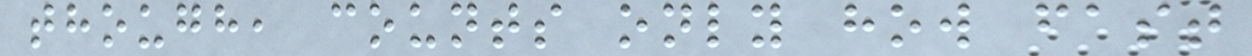though, counts only how fast
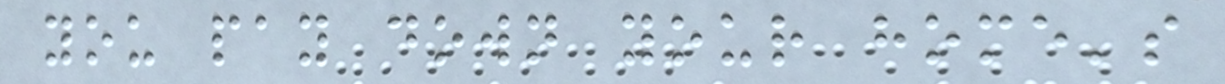you pay down your home's
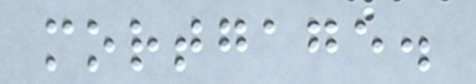mortgage.
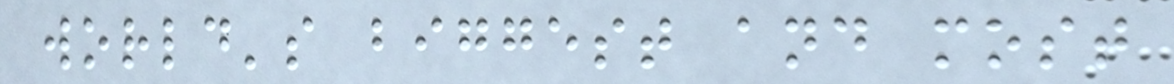world's biggest and most
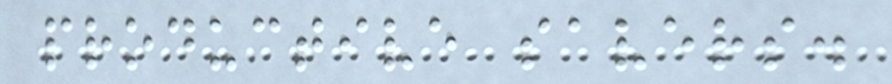productive savers.
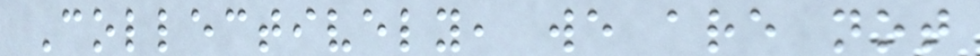Collectively, we are not
